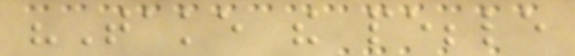"Take the pebble
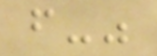from-"
